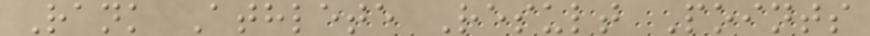Rank Athlete Result Points
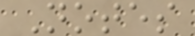Notes
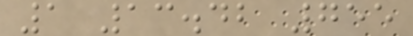1 13.42 755
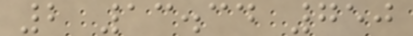2 13.34 750
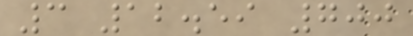3 12.59 700
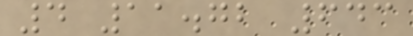4 11.72 643
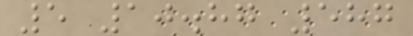5 10.87 587
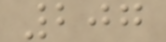207
